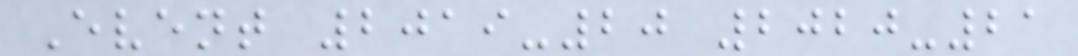Event 2019-20 2020-21
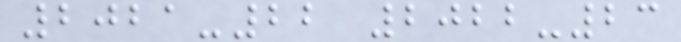2021-22 2022-23
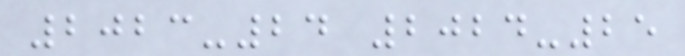2023-24 2024-25
